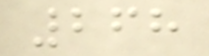268
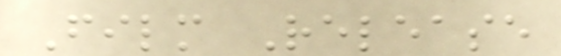Film Release
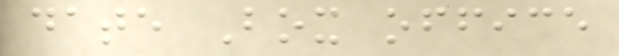date Box office
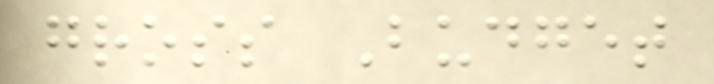gross Budget
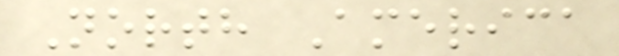North America
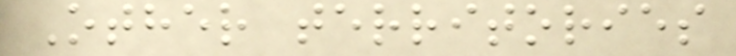Other territories
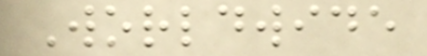Worldwide
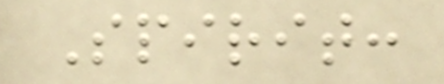Spirit:
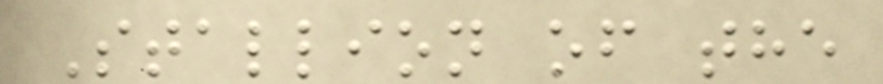Stallion of the
